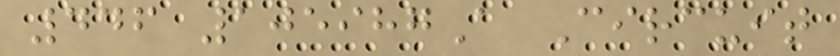446 105987A Circuit
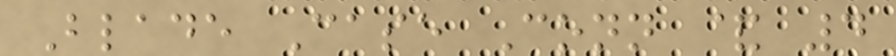Blade Case Conn & 4
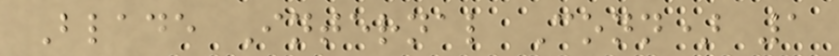Blade Internal Conn) 1
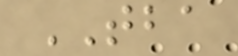TBA
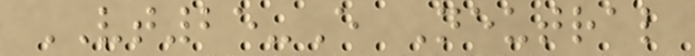VT25-E Neutral
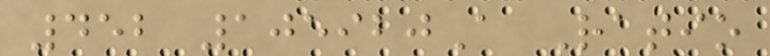452 105920A Ratio
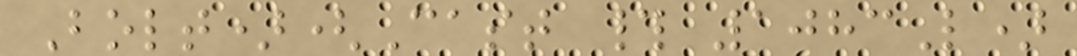Bolt)(Cast # 1083L)
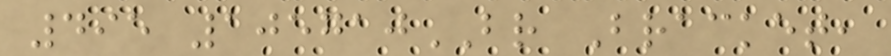495 105710BR Bracket,
